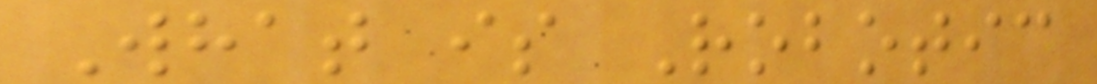What is Robotic
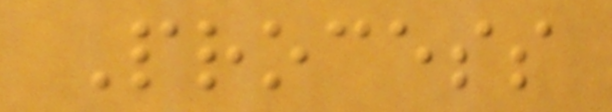Process
